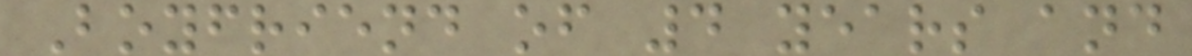Boyfriend of 4 years and
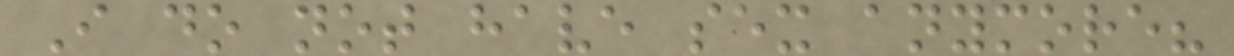I do not have sex anymore?
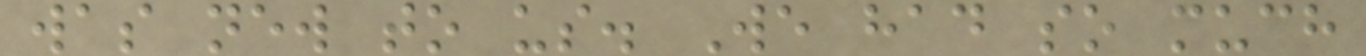was new to us. We had so much
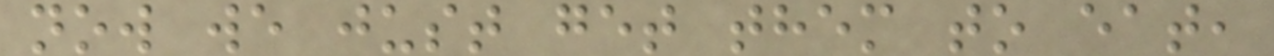now we just get them to eat,
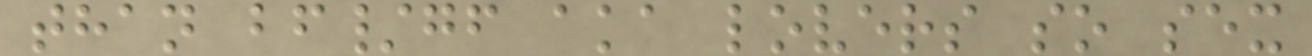than bf/gf aka lovers so sex
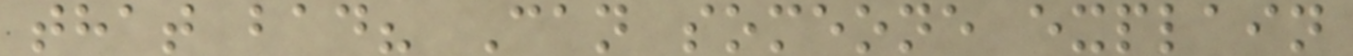that bad? Can someone explain
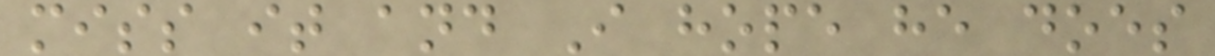miss it and I hope he does
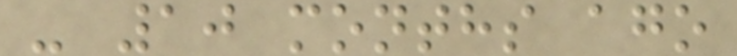- 10 months ago
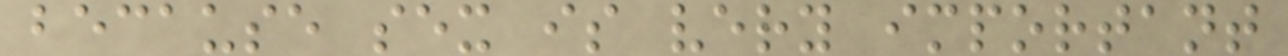because sex is very important
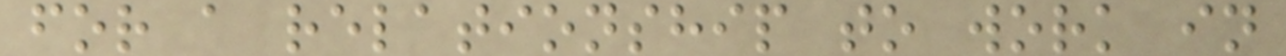for a relationship to work in
